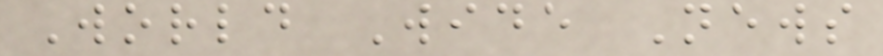World Wide News
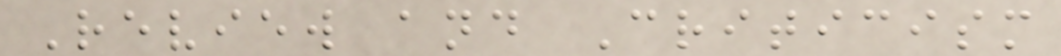Review and Criticism
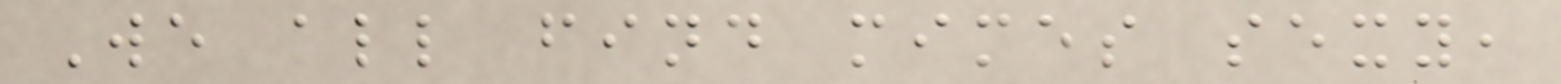We all find mimes sexy,
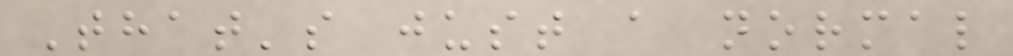That's just a normal
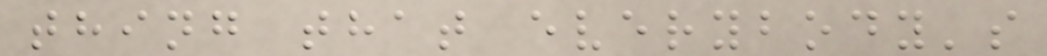thing that everybody's
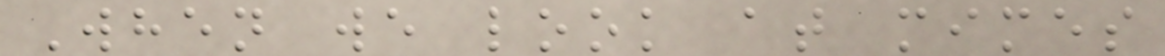When we look at mimes
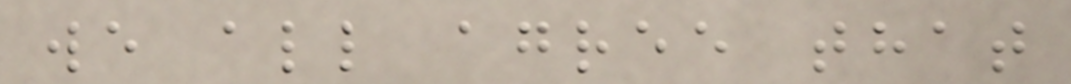we all agree that
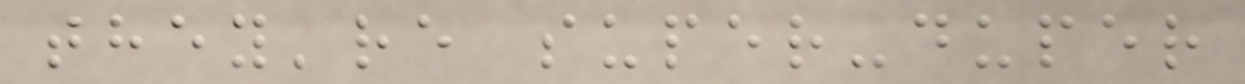they're super-duper
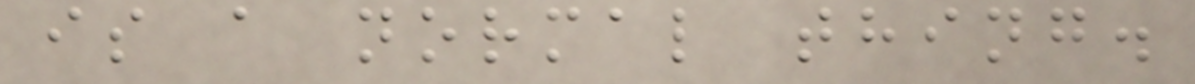is a normal thing.
